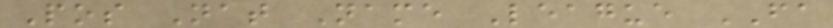Pos Nat Name League FA
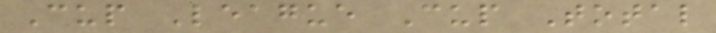Cup League Cup Total
